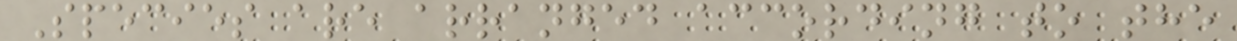Species are arranged according to the
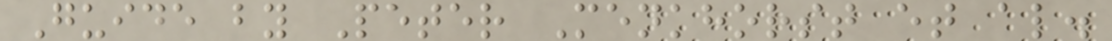Guide by Peter Menkhorst et al.
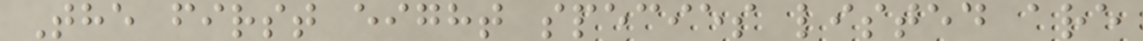The first eight species listed are
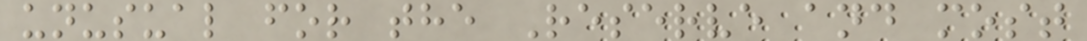unusual for the Reserve and most
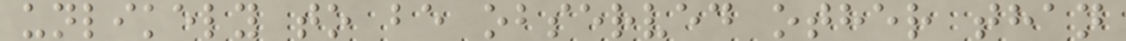unlikely to be observed other than
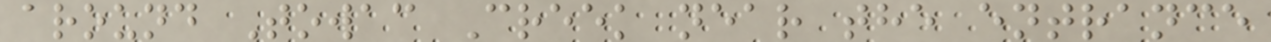around Towac Creek near the entrance
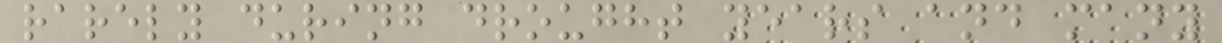rarely during drought years and many
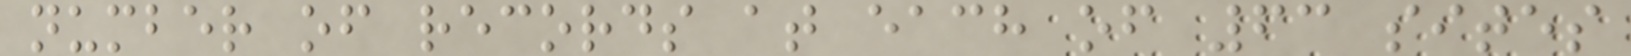number of records at each of 63 sites
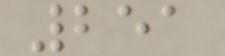251
